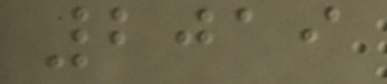2019
